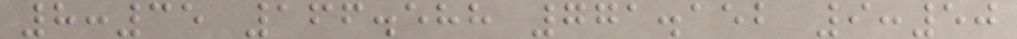8:35 166.588 771.152 9:50
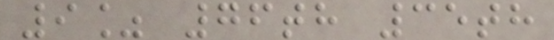9% 76th 35th
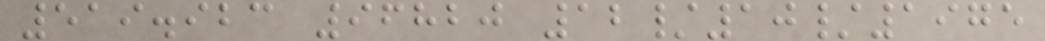519.923 96820 12/10/1975
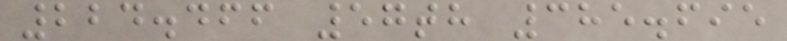224.466 57th 385.695
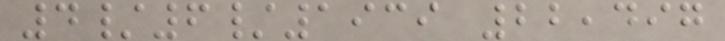4/6/1939 22,497
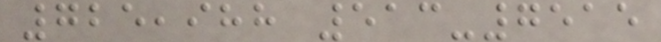725,988 513-7515
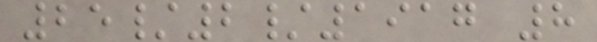25/2/1917 8
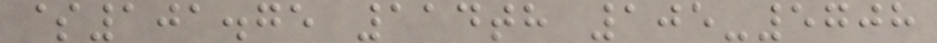$101.75 114th 105-5708
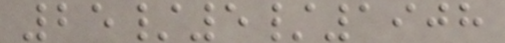25/5/1908
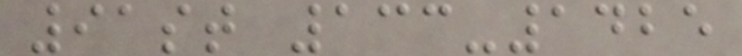91st 133-1425
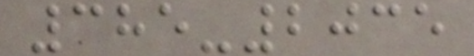385-2035
